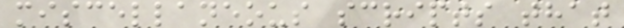miscellaneous scripts that
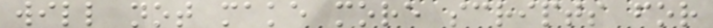will not make more scripts for
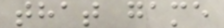that game
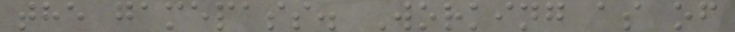the gamepass. Working as of
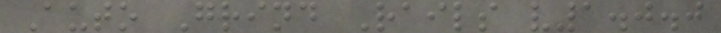Auto Grind Rails v1.0.0
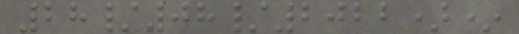28/08/2022)*
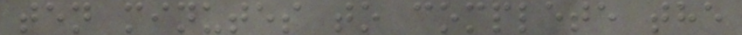ten minutes to complete the
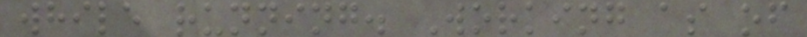while running. Working as of
